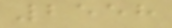2558
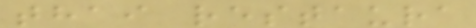thai restaura
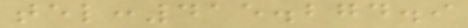tel:415.274.9
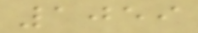1059
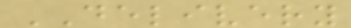DELIVERY
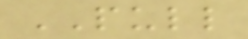PULL
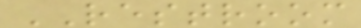RESTROOM
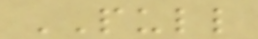PULL
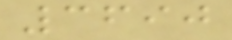3690
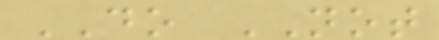DO NOT
